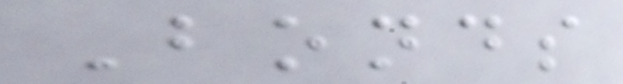Bonds
